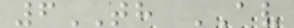6TH AV
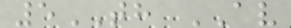5TH AV
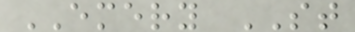EMERY ST
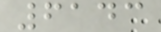6143
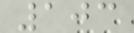103
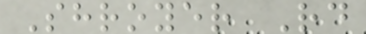Shroyer Rd
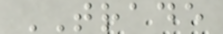TRADE
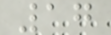17
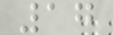17
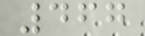467
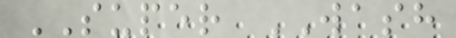SUPER WASH
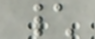\
